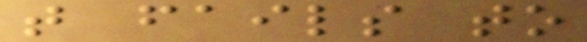that fails to
